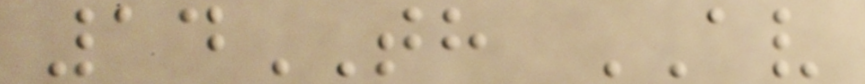14TH AV
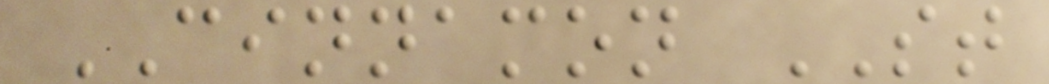CINNAMON ST
